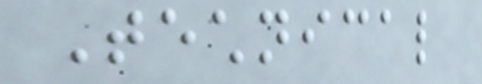Technical
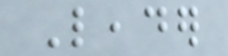Leader
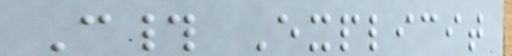C# Explicit
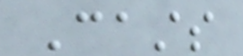Casts
